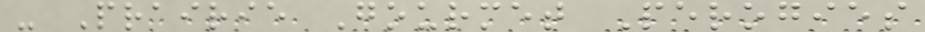- Prairie Gourmet Perogies
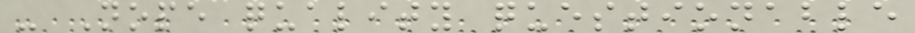- Nope quality questionable
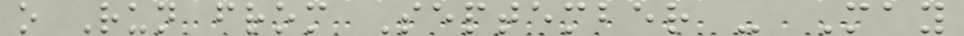o Run from September - May
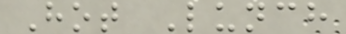Hot Lunch
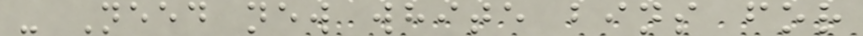- Need new white bins for
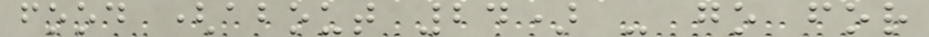food (about 24) - go for
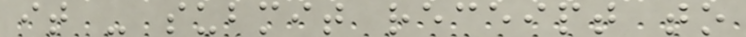it - submit receipt to
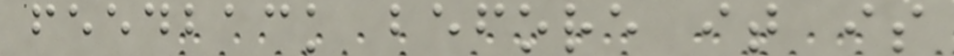feedback before it is
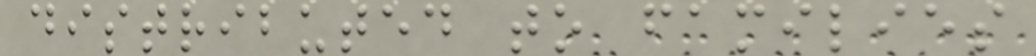distributed to families
